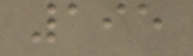195
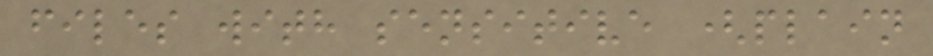files with sensitive (plain
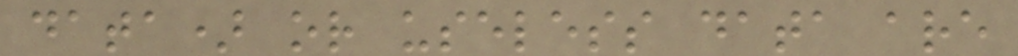data) or useless data are
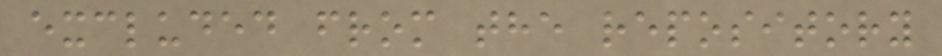excluded from the repository
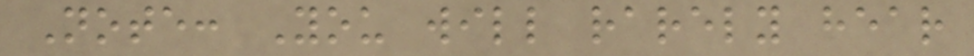Note: You will rarely hear
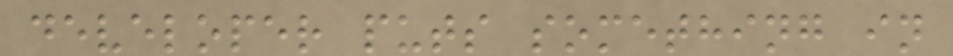developer puts something in
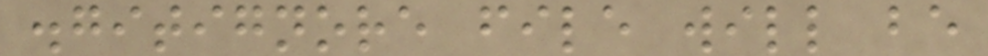.gitignore file will be
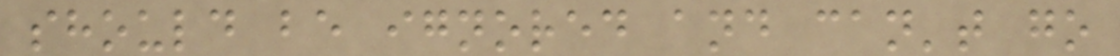should be ignored and can't go
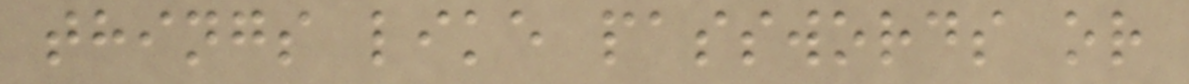things like passwords or
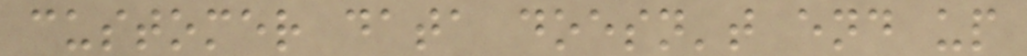customer data doesn't end up
